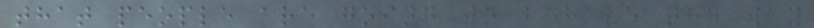that people are going to behave the way
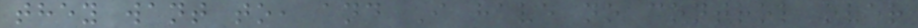they want to, and I have no control over
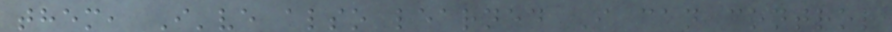them, I've also learned I can control
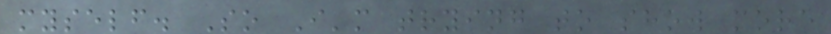myself. So I'm trying to show more
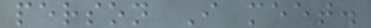person I meet.
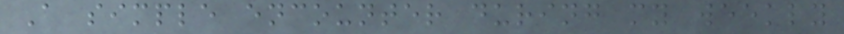A simple encounter during my weekly
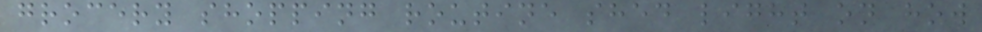grocery shopping routine shed light on how
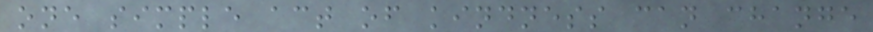one simple act of kindness can change
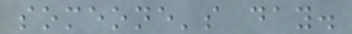someone's day.
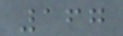167
